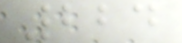224
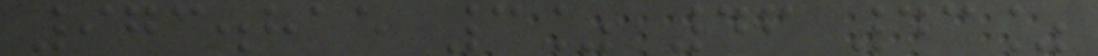973.815 3% 46 43%
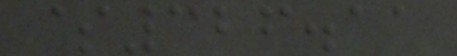$326.11
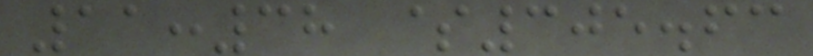11:38 $305.63
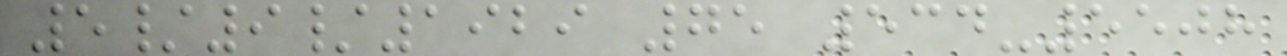5/9/1929 75 534-5508
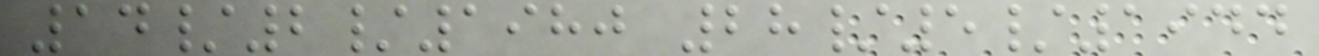14/2/1980 28/5/1944
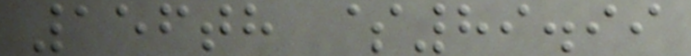156th $89.99
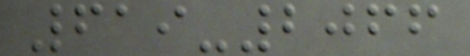619-2066
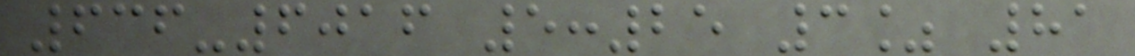636-6016 5:25 3% 81
